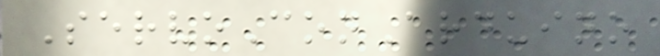ServoConArduino
